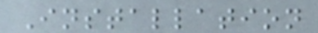Installation
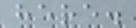here.
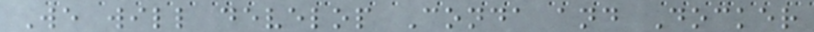We will develop Conda and Docker
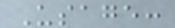Usage:
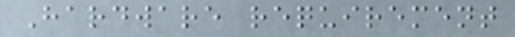Hardware requirement
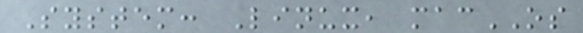System: Linux, macOS
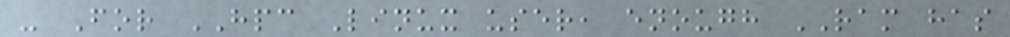- For HPC Linux user, enough RAM has
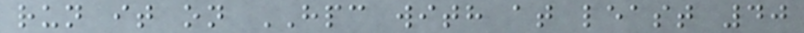run it on HPC with at least 40
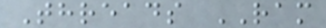Threads RAM
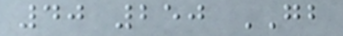40 250 GB
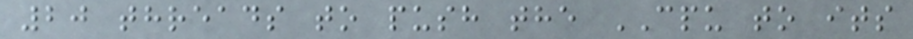20 threads to push the CPU to its
